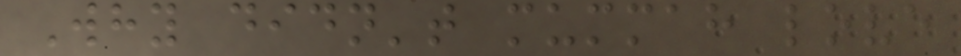Why didn't mummah love
